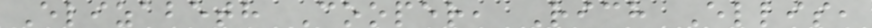Elizabeth Cooper, Rich Ellis,
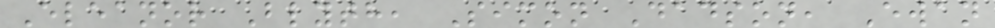Eleanor Blyth, Simon Dadson, Ewan
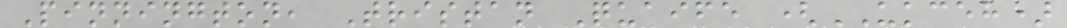Pinnington, Tristan Quaife (UKCEH)
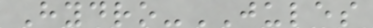Hydro-JULES
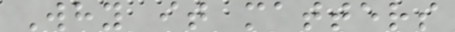Why it matters
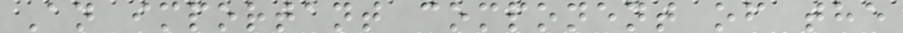An important component of the
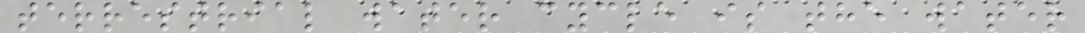terrestrial water cycle is the water
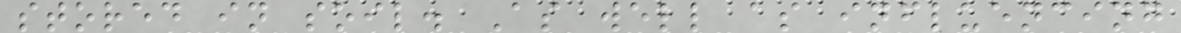stored in soil. As well as influencing
